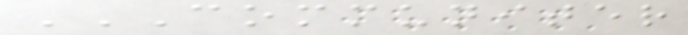COMMUNITER
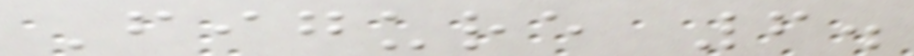Figure 6.
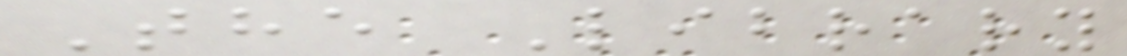The Library
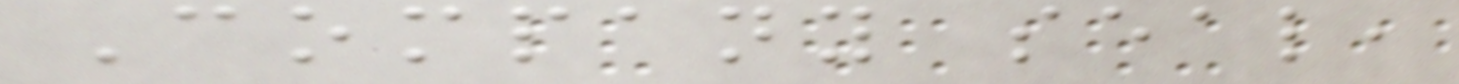Company seal,
